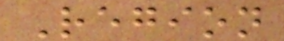Region
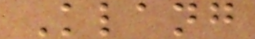Klang
